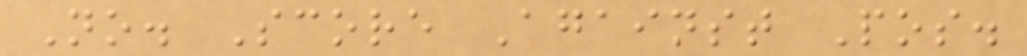No. Score Against Pos.
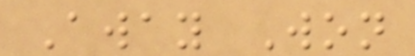Away Won
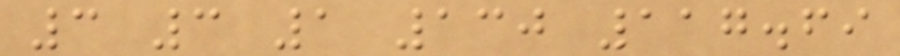3 3 1 130 117.69
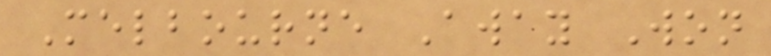Melbourne Away Won
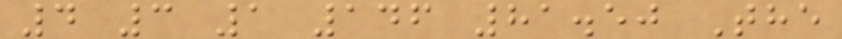4 3 1 146 81.50 The
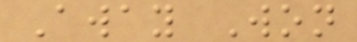Away Won
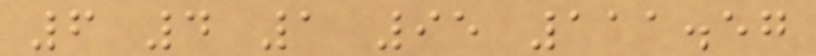6 4 1 95 111.57
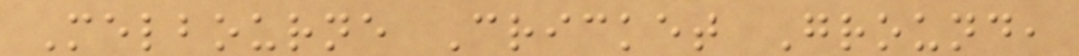Melbourne Cricket Ground,
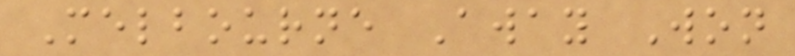Melbourne Away Won
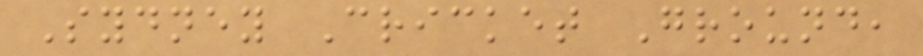Sydney Cricket Ground,
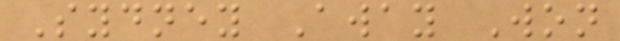Sydney Away Won
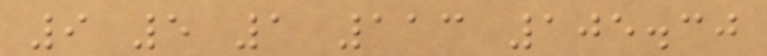9 5 1 113 105.30
